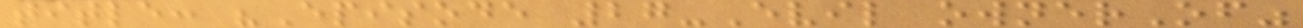title: "Episode 27-Evil ownerOf"
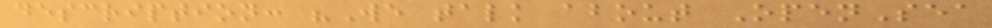description: "We talk about OpenSea
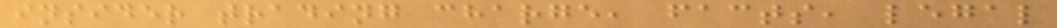insider trading charge, facts, legal
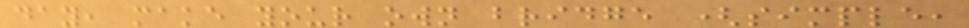day, make your own bridge (simple,
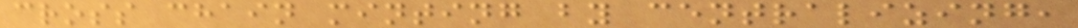cross chain minting by centralizing,
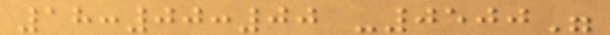18:00:00 -0500"
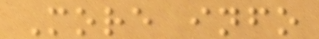More info
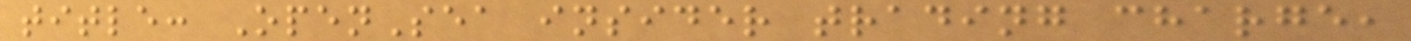title: OpenSea insider trading charge,
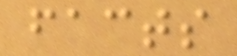facts
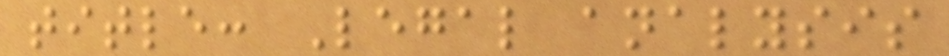title: Legal analysis
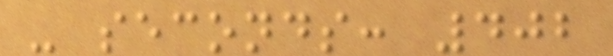- seconds: 402
